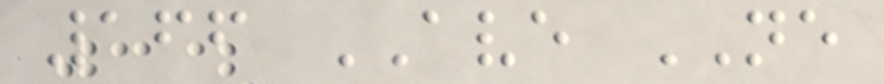166 AVE NE
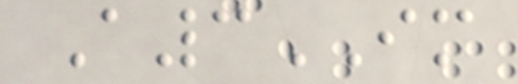A3IM
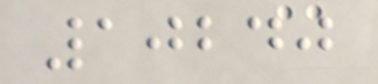10240
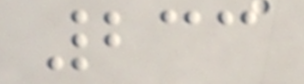233
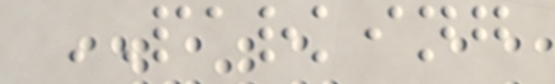PARKING
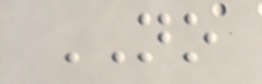NO
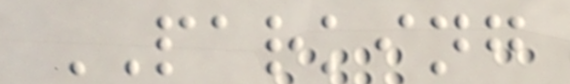PARKING
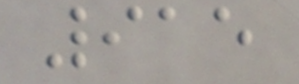915
